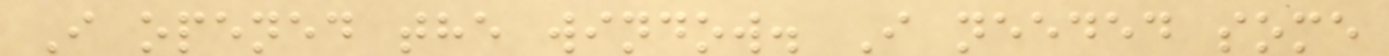I opened the window. I needed some
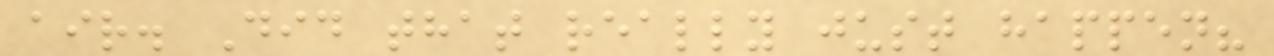air. Did that really just happen?
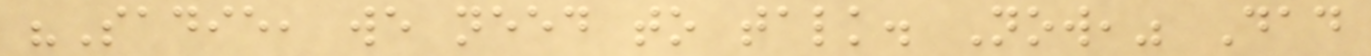"Sadie, we need to talk. Now," Dad
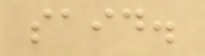said.
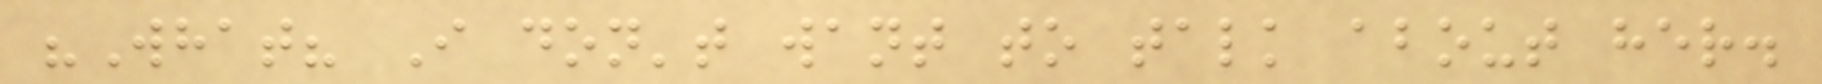"What? I don't want to talk about her.
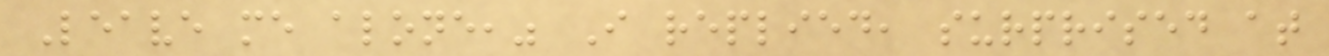Leave me alone," I replied, surprised at
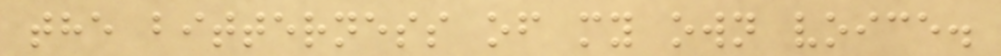the bitterness of my own voice.
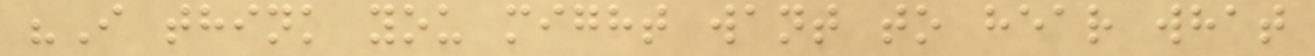"I think you might want to hear what
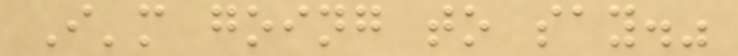I'm going to say."
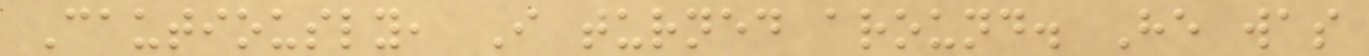Cautiously, I turned around. He was
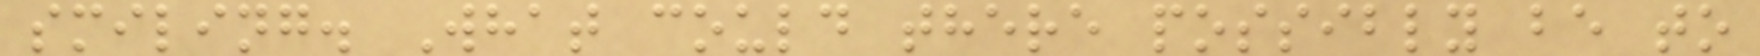smiling. What could there possibly be to
